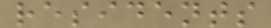residents
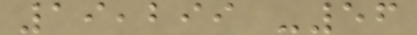19,299 -56
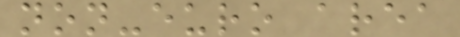non-euro area
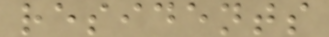residents
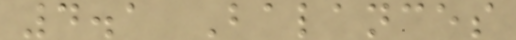4.1 Balances
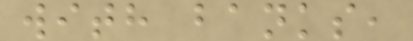with banks,
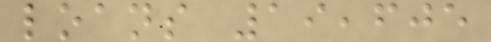loans 19,605
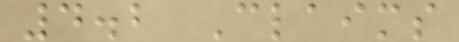4.2 Claims
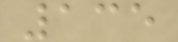135
